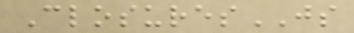ClosuresJS
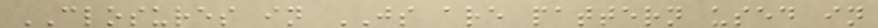CLOSURES in JS are pattern used in
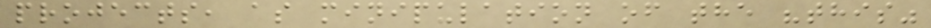projects, as minipulation of the "this"
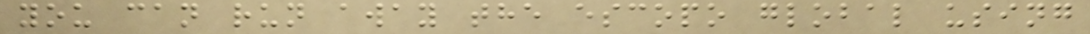you can run away the escopo global using
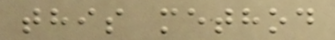this method
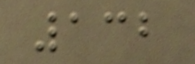132
